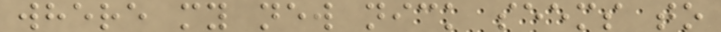where my new nick seems to
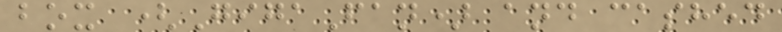box (GigaFan) and cashed
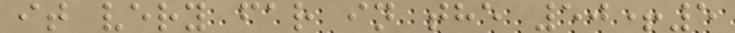it very far in the 50+5
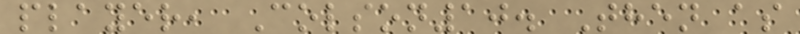player, Colson10. Then as
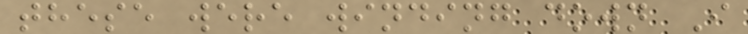these were winding down I
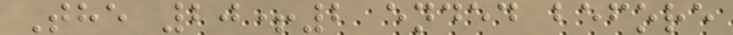The 20+2 ended before
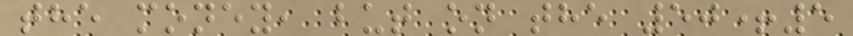the money, but on the 50+5
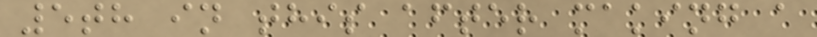5th in this after making a
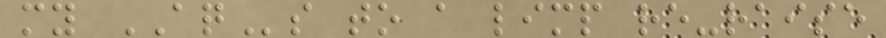my AQs to a limp re-raise
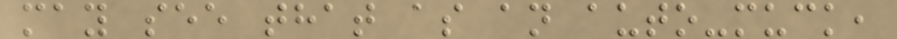may see that as an auto-muck,
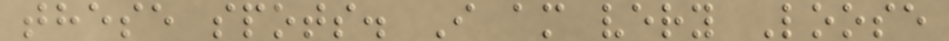these spots. I am very Loose
